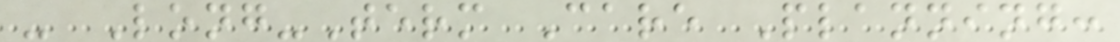- Long-Term Care Planning:
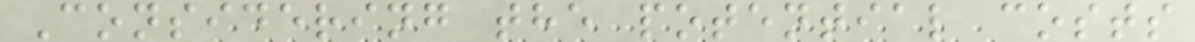Considering the potential costs
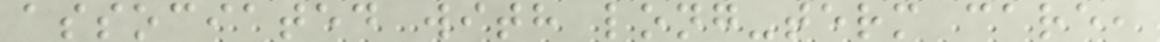associated with long-term care,
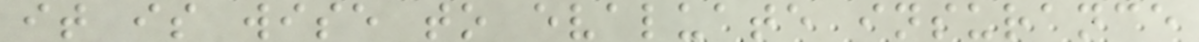it is wise to evaluate insurance
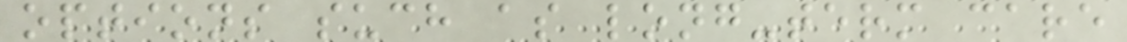options such as long-term care
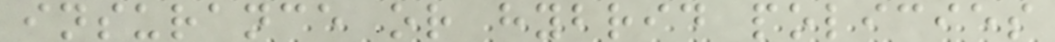insurance or hybrid policies
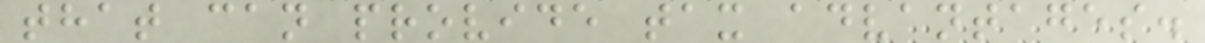that can provide tax advantages.
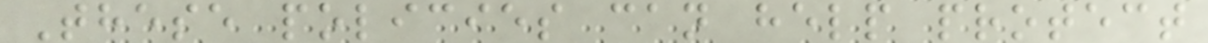These policies can help protect
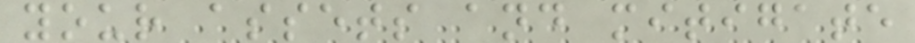your assets and mitigate
